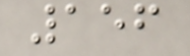156
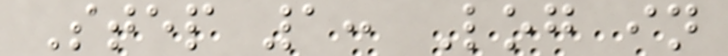Step 1: Log in
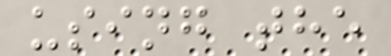using the
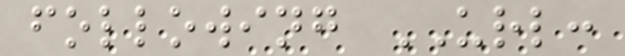following URL:
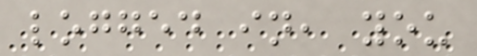logged in, you
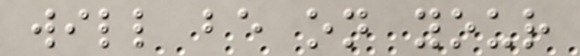will be on your
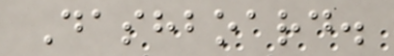Dashboard.
